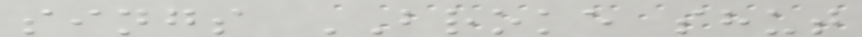sings BROKE shut
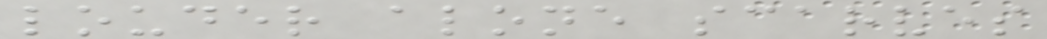louder alone scarves
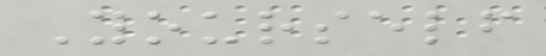Yourself
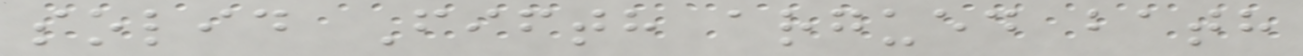solid Fifth argued bath
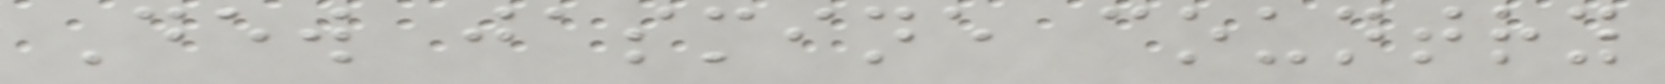Dew jasmine country
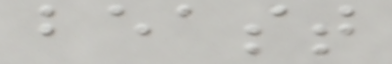beast
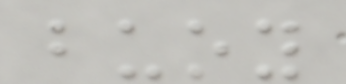buoy
